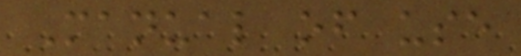Manual of use
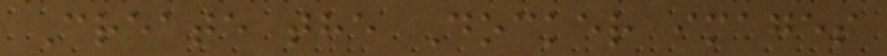Create the Docker images
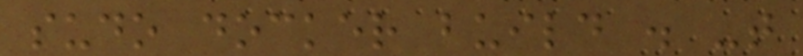sudo docker build . -t
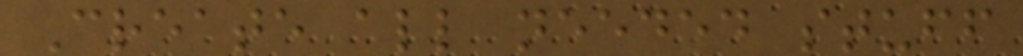Create all needed stuff
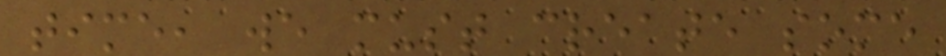time, we must create some
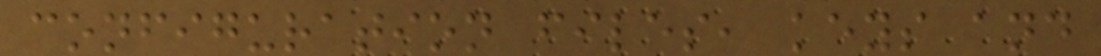configuration files, keys and
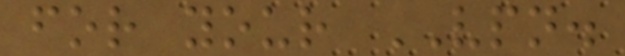for your VPN.
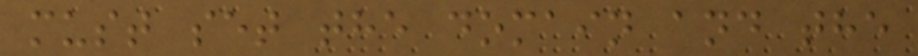must set the domain and the
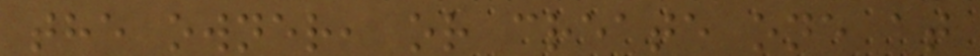the owner, or create one at
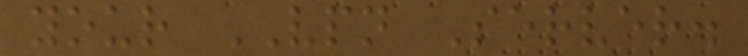your VPN Server.
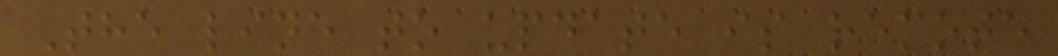The line to update is remote
